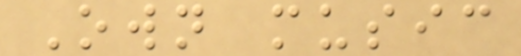Own music
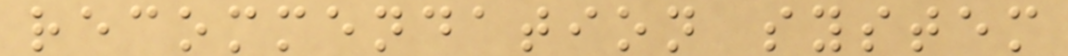recommendation system
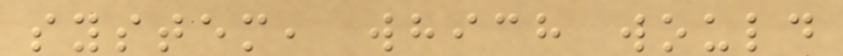system, which would
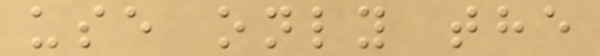use only the
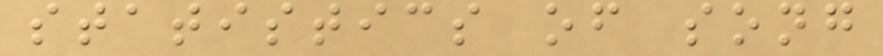statistics of song
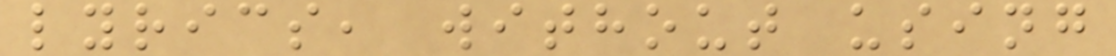lyrics, without using
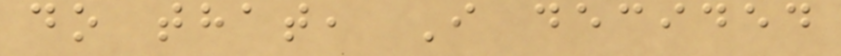do that, I decided
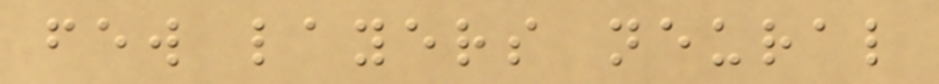few layers neural
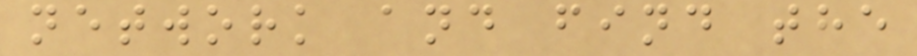network and find the
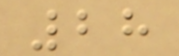28
